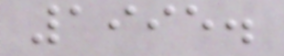1995.
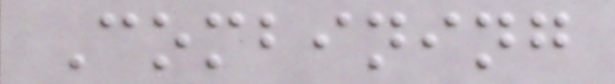Combining
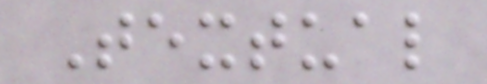Textual
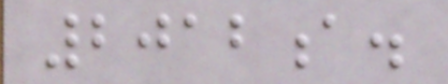2012a.
